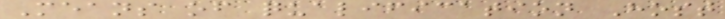Means of qualification Host
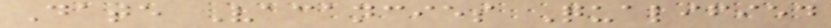Date Vacancies Qualified
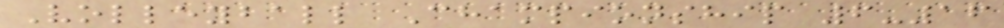Volleyball Championship 6-16
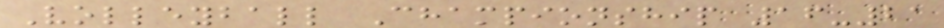Volleyball Championship 16-21
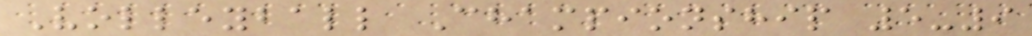Volleyball Championship 5-9
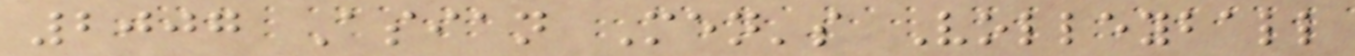2007 Asian Men's Volleyball
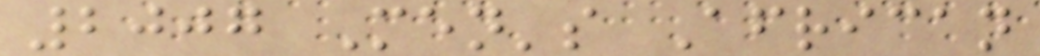2007 Men's African
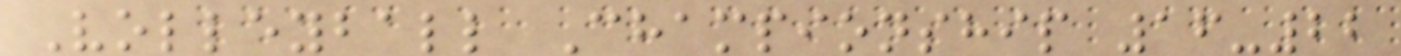Volleyball Championship 16-22
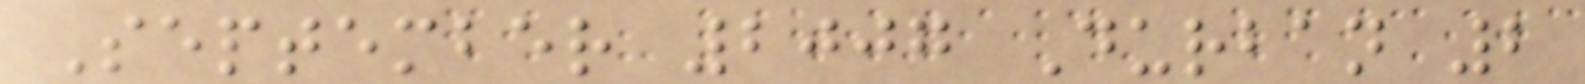September 2007 Durban 2
